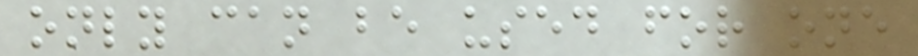only can be used for one
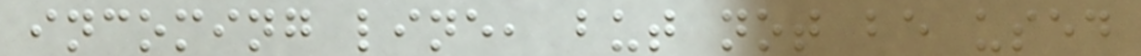incoming line, but not be used
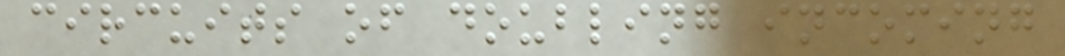circuits of doubling incoming
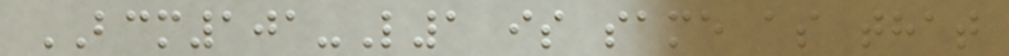BCM101-L1 is same as that
